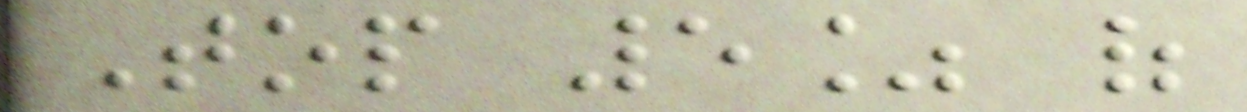Top 5% of
